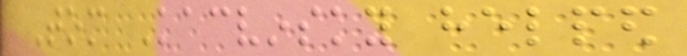Tom Kacvinsky helped
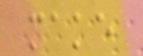make
